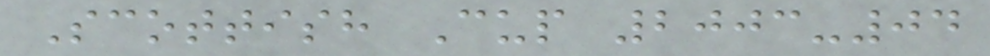Scottish Cup 2003-04
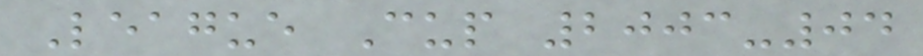League Cup 2003-04
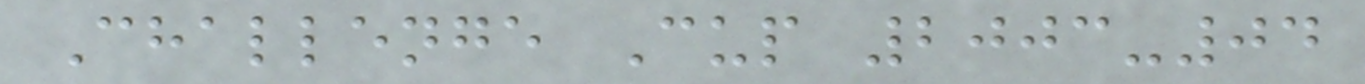Challenge Cup 2003-04
